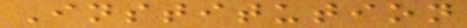Institution
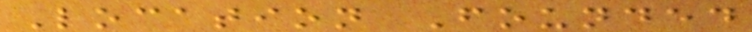Location Founded
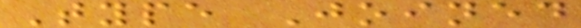Type Joined
